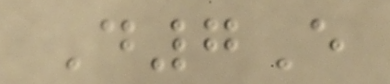D7E
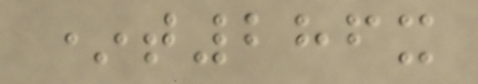*t286x
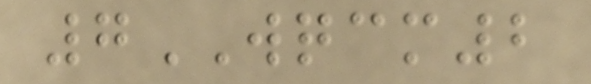7WQCM2
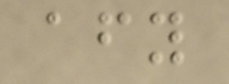afy
